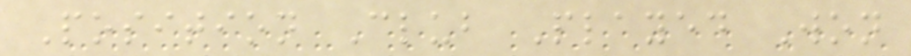Position Club Played Won
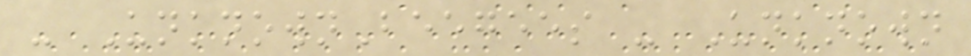- UnknownBeegees - Unknown
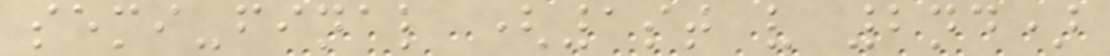semi-final (1st v 2nd)
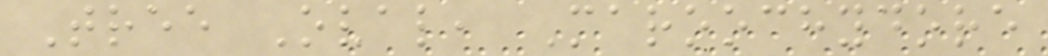Tree Oval, Maroochydore
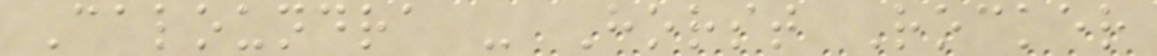Caloundra - Horst Rocker
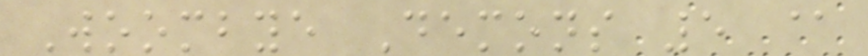Woombye Demons 5 @
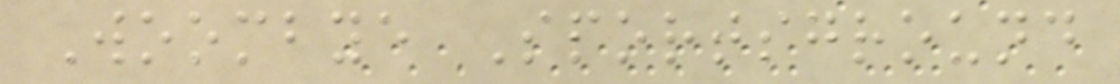Woombye Sportsground
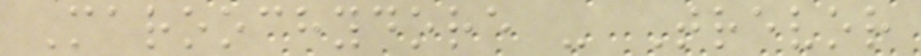Maroochydore - Trevor
